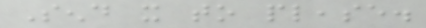Send it to please.
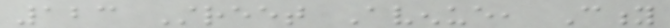123 Street Avenue, City
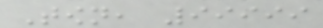Town, 99999
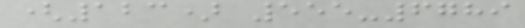(123) 555-6789
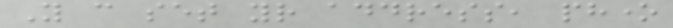You can set your address, phone
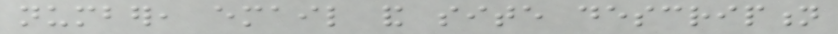number, email and site description
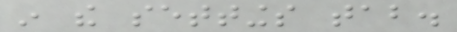in the settings tab.
